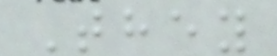They
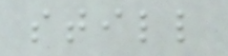still
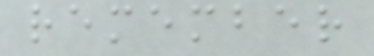remember
